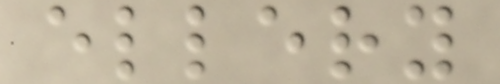ellery
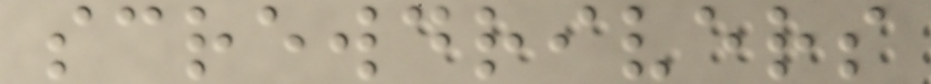screwdrivers
